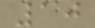10
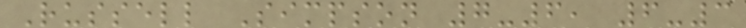Russell Simpson 7-6, 6-3
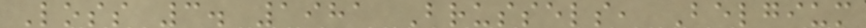Loss 3. 1981 Brussels, Belgium
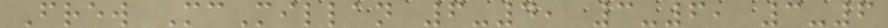Frew McMillan 6-4, 3-6, 3-6
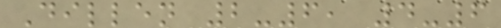Dillen 2-6, 4-6
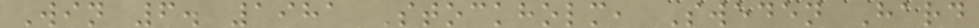Win 6. 1981 Stockholm, Sweden Hard
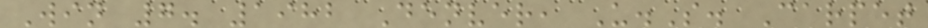Win 7. 1982 Denver, U.S. Carpet
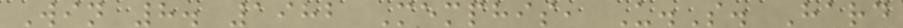Win 8. 1982 Memphis, U.S. Hard
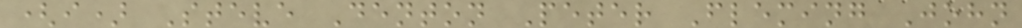(i) Steve Denton Peter Fleming John
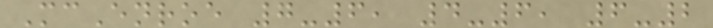McEnroe 7-6, 4-6, 6-2
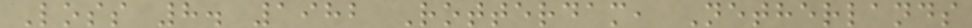Loss 8. 1982 Rotterdam, Netherlands
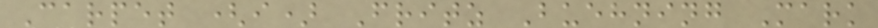Carpet (i) Fritz Buehning Mark
